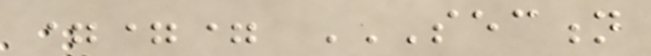=== SECTION
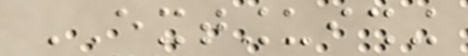EXTINGUISHING
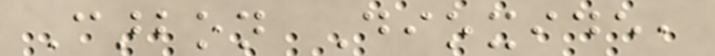Carbon Dioxide,
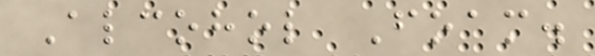Alcohol Foam.
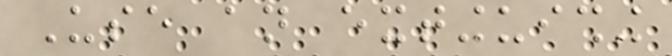Use an extinguishing
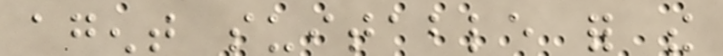agent suitable for the
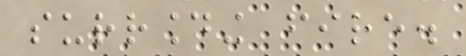surrounding fire.
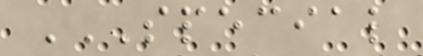SPECIAL
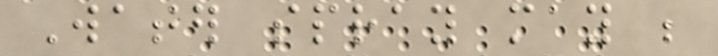Water spray may be
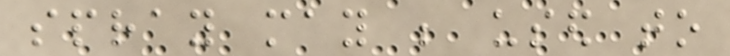spray may be used to
